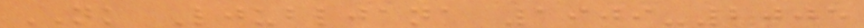NK Ljubljana 1909-2005
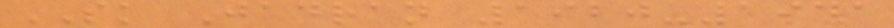SK Jadran 1920-1941
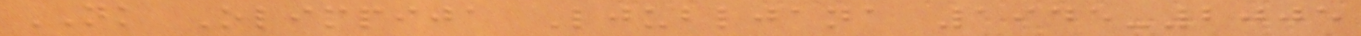NK Olimpija Ljubljana 1945-2005
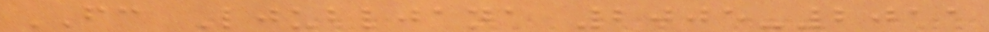FC Ljubljana 2005-2011
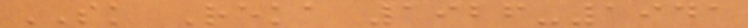SK Reka 1926-1941
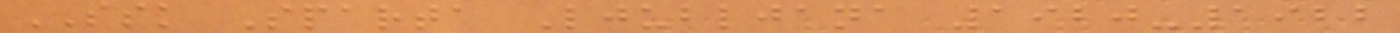SSK Sparta Ljubljana 1920-1922
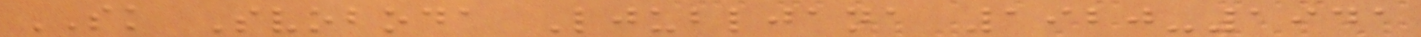SK Svoboda Ljubljana 1920-1941
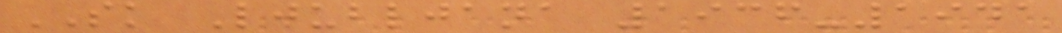SK Ljubljana 1936-1941
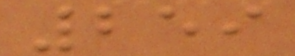259
